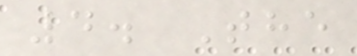4. The
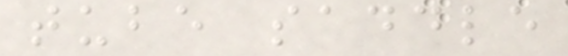tube saddle
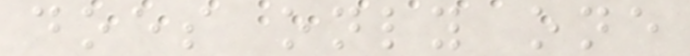does only one
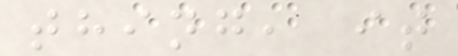thing, it
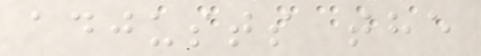adjusts the
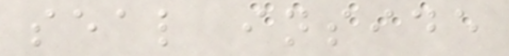seal inside
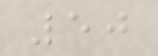50
